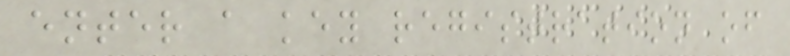enter a key registration of
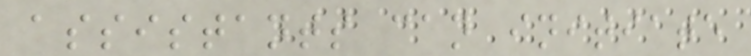assistants can initiate
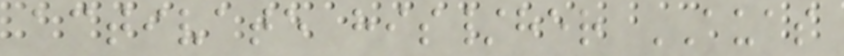activate his/her AUAS
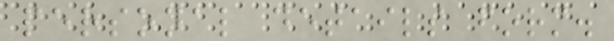personal details form.
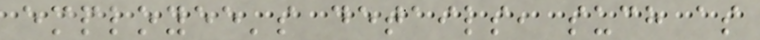employee's details, such as
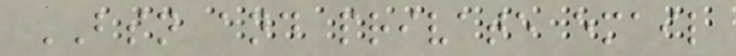BSN and private email
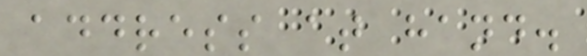address at hand.
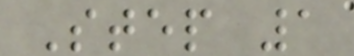Step 1
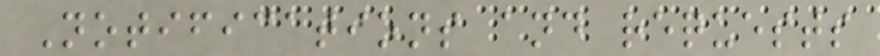Notifications and requests
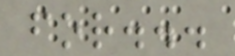for...
